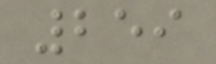259
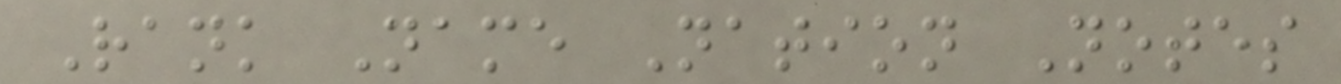Rank Name Nation Notes
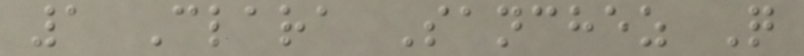1 Clara Sanchez Q
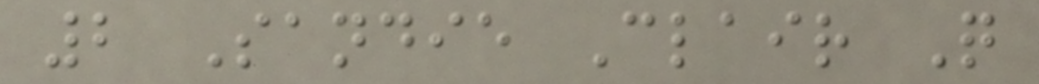2 Sandie Clair Q
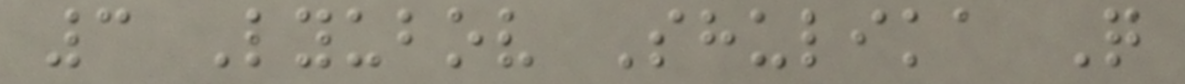3 Lyubov Shulika Q
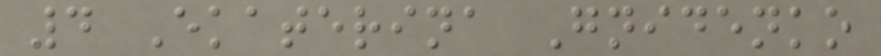4 Ekaterina Gnidenko
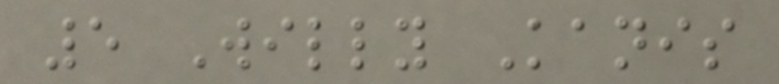5 Willy Kanis
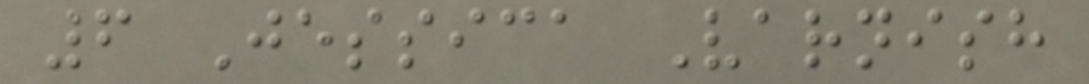6 Jessica Varnish
